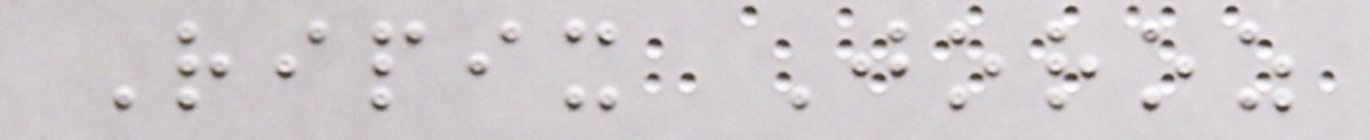Ripix Joroz
